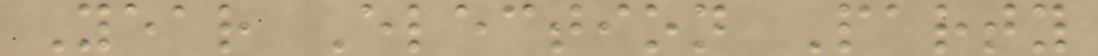Year Election Party
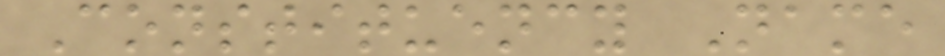Constituency Name
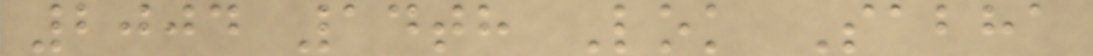2004 14th Lok Sabha
